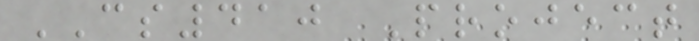CS410 Project
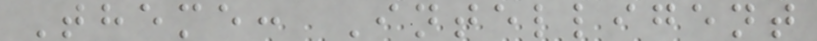Theme: Intelligent
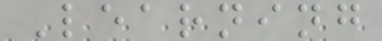Learning
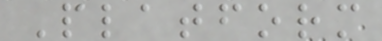Platform
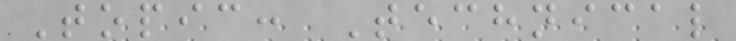Topic: Technical
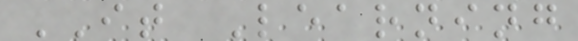IT Learning
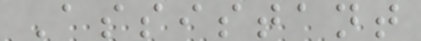Assistant
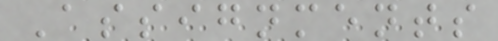Assignments
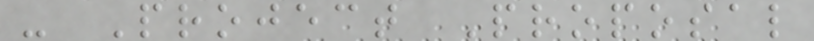- Project Proposal
